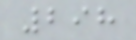298
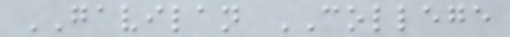GAVILAN COLLEGE
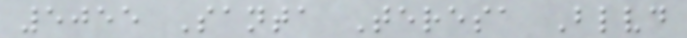5055 Santa Teresa Blvd
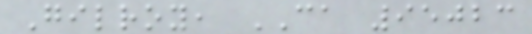Gilroy, CA 95023
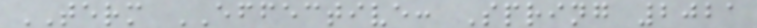TERM EFFECTIVE: Spring 2021
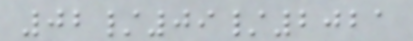02/09/2021
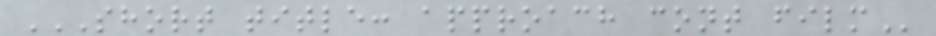SHORT TITLE: APPROACH CONT FILM
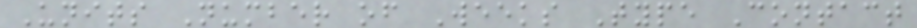Units Number of Weeks Type Contact
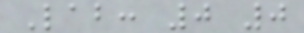Lab: 0 0
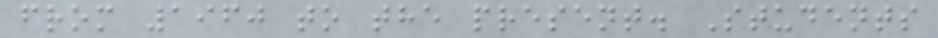from 1960 to the present. Students
